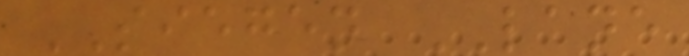SIEGEN LANE
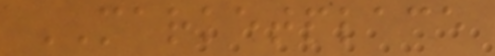MARKETPLACE
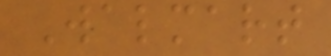Walmart
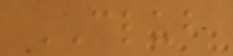CLUB
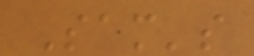Sam's
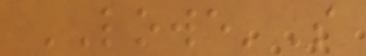LOWE'S
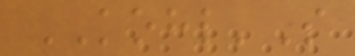KOHL'S
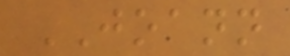JOANN
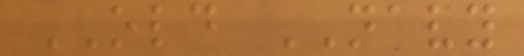OLD NAVY
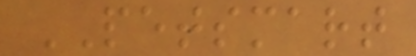PETSMART
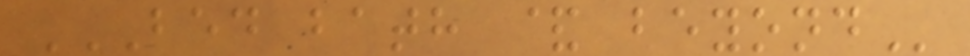BED BATH & BEYOND
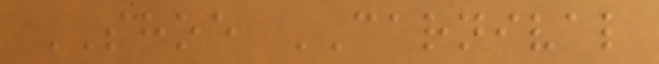SHOE CARNIVAL
